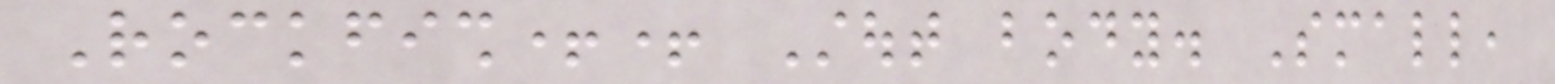Rockfish++ Stout body. Small,
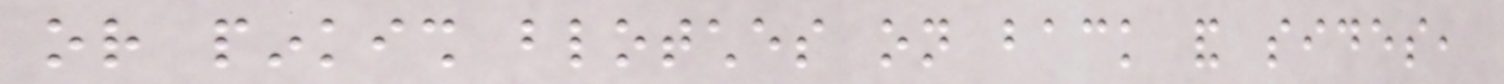or pinkish blotches on back and sides,
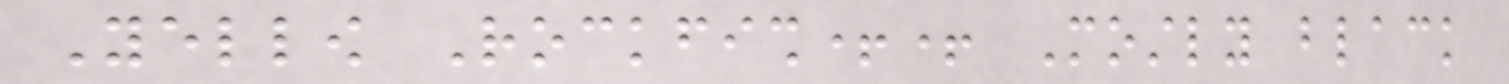Yellow Rockfish++ Mostly black
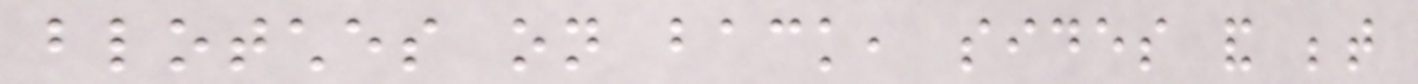blotches on back, sides and between
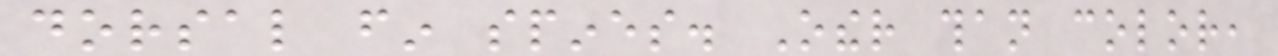dorsal fin spines. Other than color,
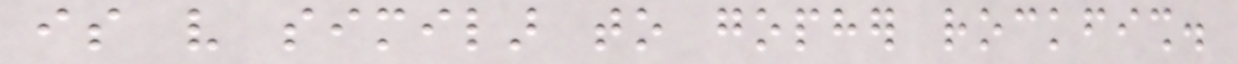is very similar to gopher rockfish.
